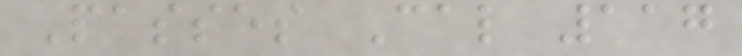Passes Cal 117
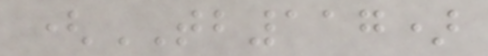(TB117)
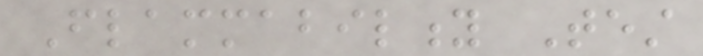Flammability Test
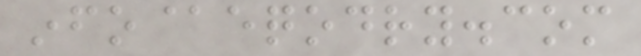info@eqodry.com
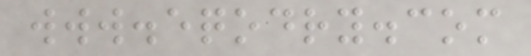www.eqodry.com
